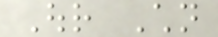Our Children
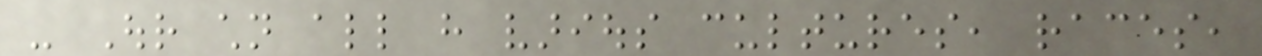- Our children all have various cultures, races,
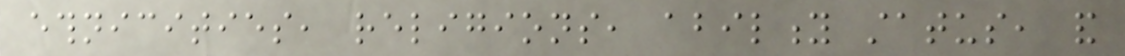ethnicities, religions, ability status, and
